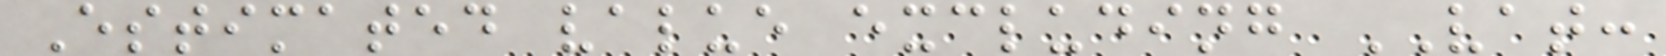Estimated value excluding VAT:
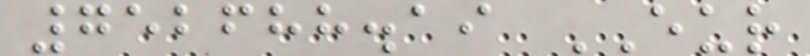752688.19 EUR
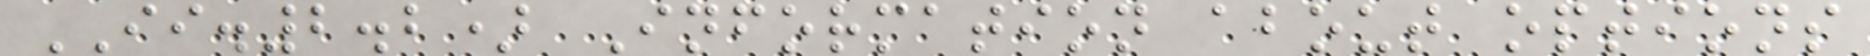II.2.2) Information about options
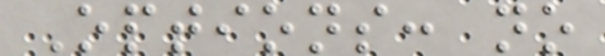Options: no
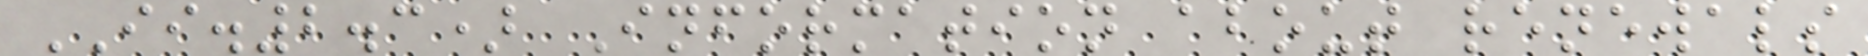II.2.3) Information about renewals
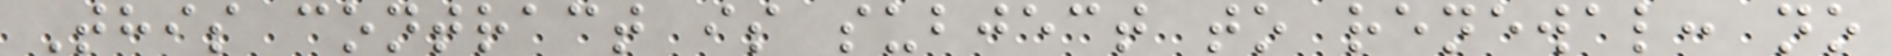This contract is subject to renewal: no
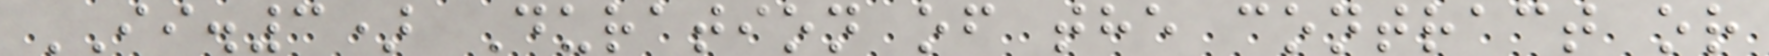II.3) Duration of the contract or
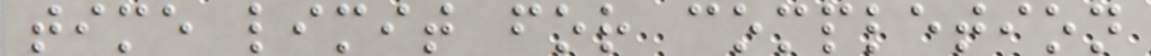time limit for completion
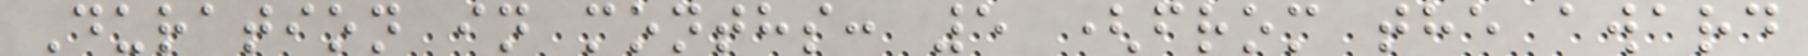Duration in months: 5 (from the award
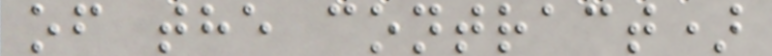of the contract)
